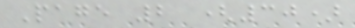Page 2 (30)
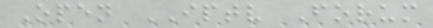Open IPTV Forum
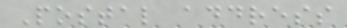Postal address
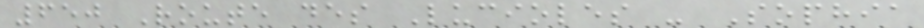650 Route des Lucioles - Sophia
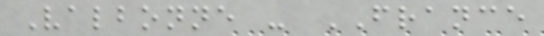Valbonne - FRANCE
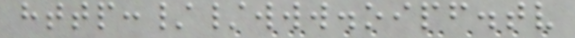http://www.oipf.tv
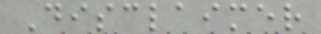Disclaimer
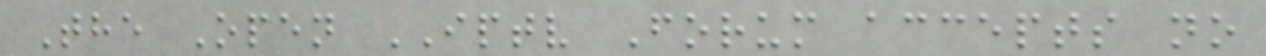The Open IPTV Forum accepts no
